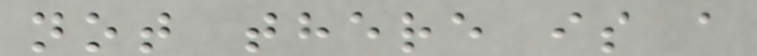not there is a
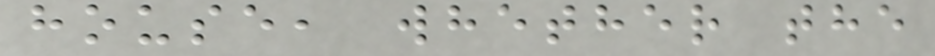house, whether the
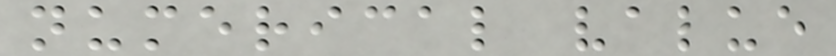numerical value
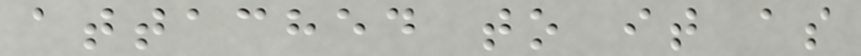attached to it as
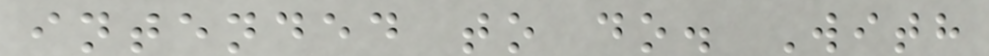intended to do. With
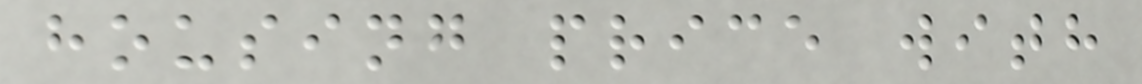housing price with
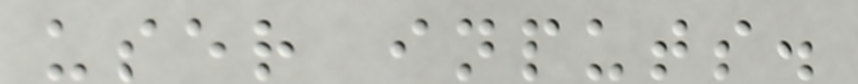user inputs.
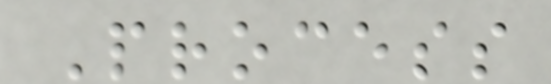Process
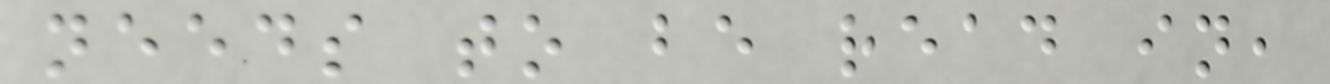needs to be read in,
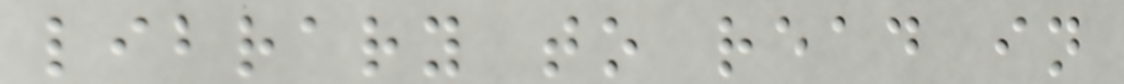library to read in
